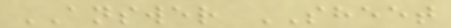ANSWER SHEET
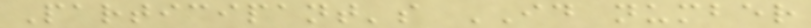Participant's ID number
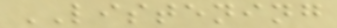LISTENING
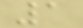1
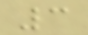3
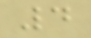4
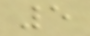5
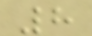8
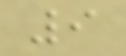9
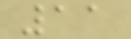11
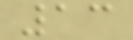13
